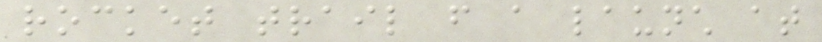rocket trail from a launch at
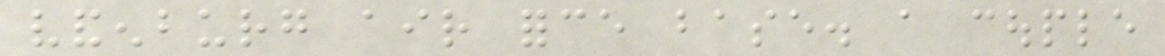vandenburg air force base. a couple
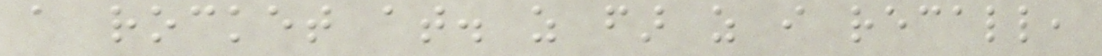a rocket at. as far as i recall,
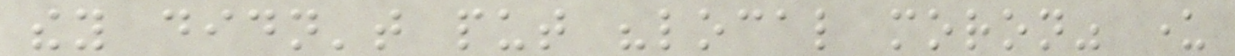they didn't put "local moron" under
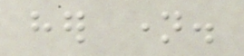her name.
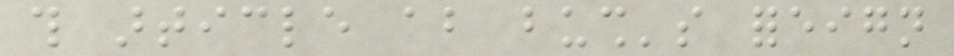this article about bush's foreign
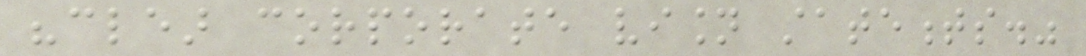"clear corporate vision statements."
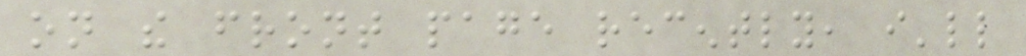on the front page recently, i'll
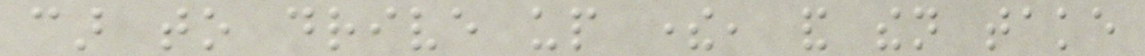car to drive up there, and then take
